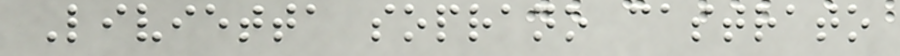Livietta soprano castrato
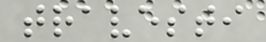travesti
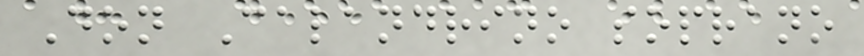Don Calandrino soprano
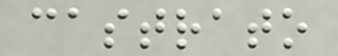castrato
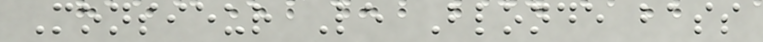Monsieur Le Blonde bass
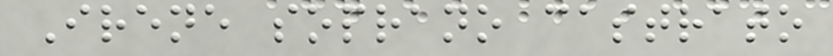Irene soprano castrato
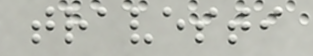travesti
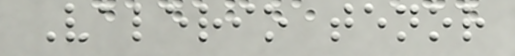Valerio tenor
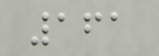161
